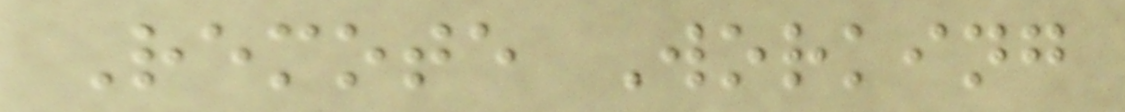Remote Working
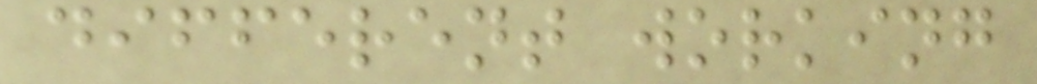different working
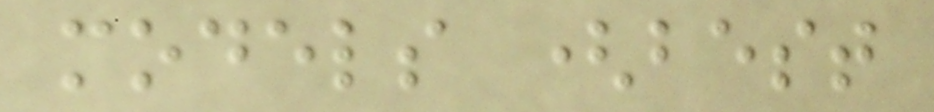models (best
